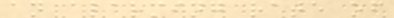an alarming rate of
